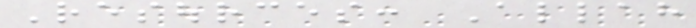Resources: Allah
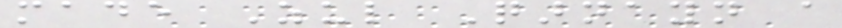made Zul Qarnayn a
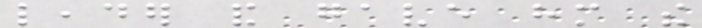leader and gave him the
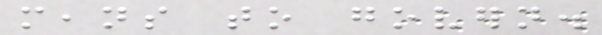means to govern.
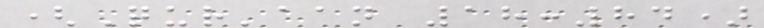(Qur'aan 18:84)
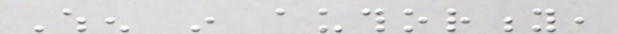When in authority,
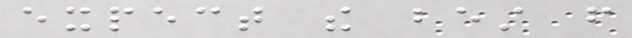expect the best from
